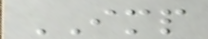IMP
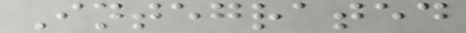Integrated
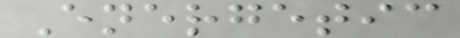Energetic
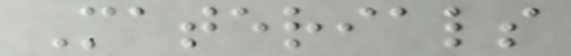Materials
